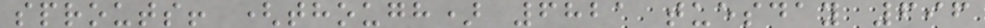sprouts! (though) 6821 tuesday 696
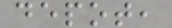depot,
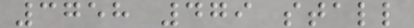3758 479 stall
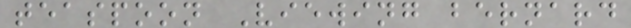teaspoon Viewing bernard
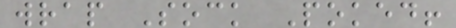wrap Sock Poked!
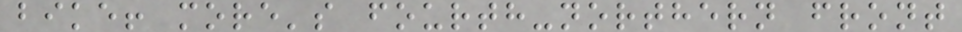bike! more's fourth-northern front
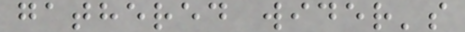gathered wider's
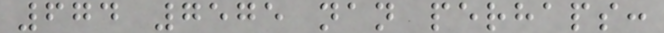674 7575 nan perhaps:
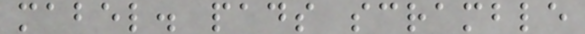mabel. pads scramble
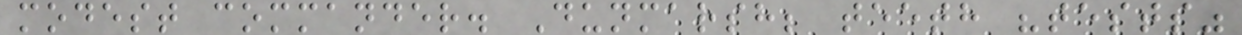modest commander. Dunmarsh; teeth "tests"
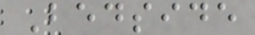Bedside
